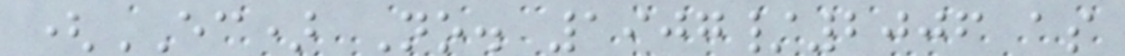(EC) No. 1907/2006 as
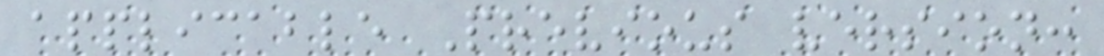applicable Previous version:
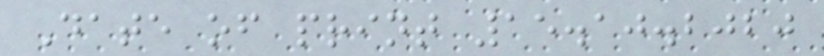Date of print 15.10.2020
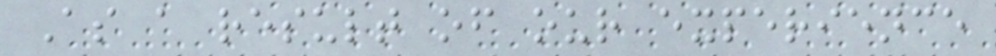As a result of our experience
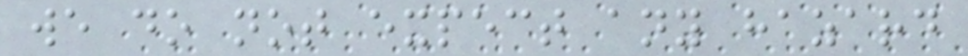we do not expect any hazard
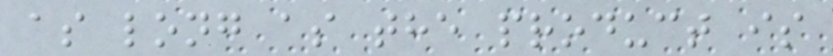as long as the product is
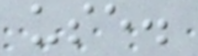use.
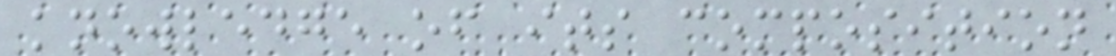knowledge of its composition
